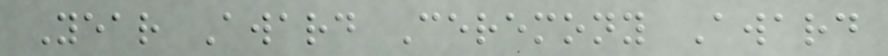Year Award Ceremony Award
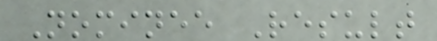Nominee Result
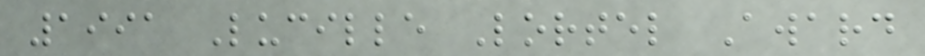1991 Lucille Lortel Award
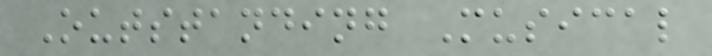Outstanding Musical
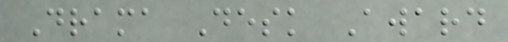Drama Desk Award
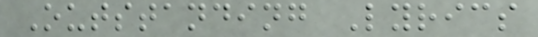Outstanding Lyrics
